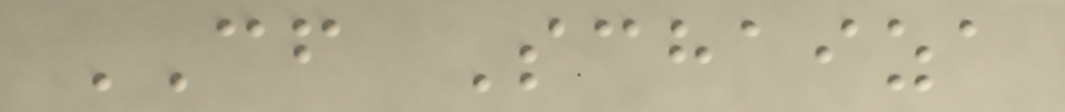CF Schaiza
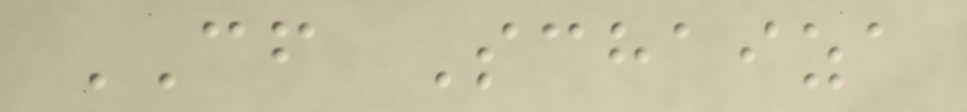CF Schaiza
